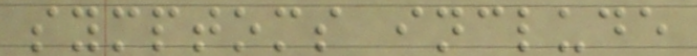symptoms include
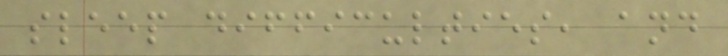sleep difficulties, and
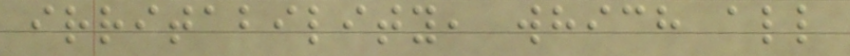irritability, which all
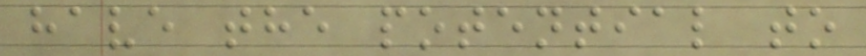have the potential to
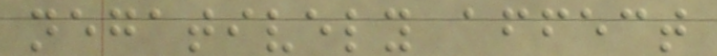negatively affect
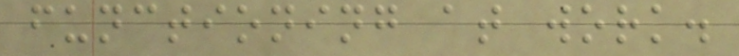functioning at work.
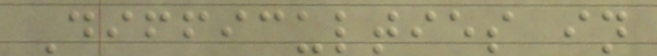Difficulties in
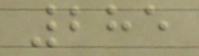285
